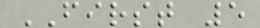FIRST 5
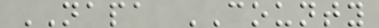NAPA COUNTY
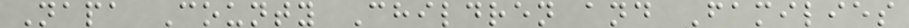Napa County Children and Families
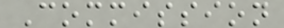Commission
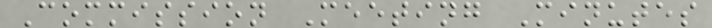Commission Meeting Minutes
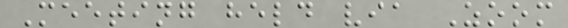Meeting held via Zoom
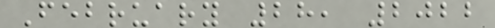February 28, 2022
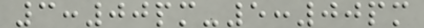3:00pm-5:00pm
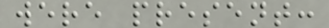were present:
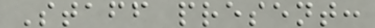Staff present:
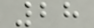28
